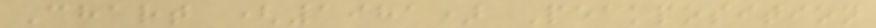Chart (1981) Peakposition
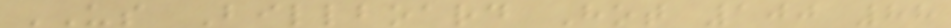US Billboard Hot 100 88
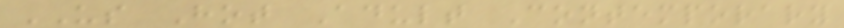US Hot Adult Contemporary
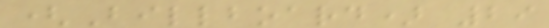(Billboard) 29
